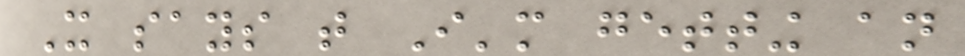It says that I'm getting an
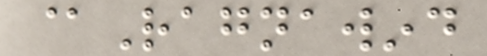@Ragnawind
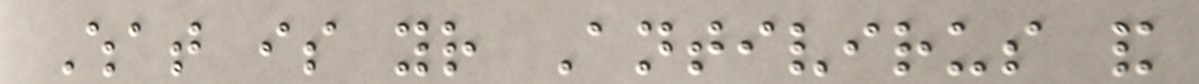What is your Antivirus and
